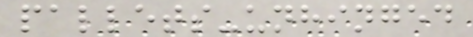pallets-unhinged
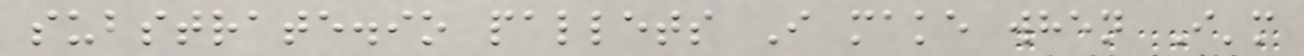substrate.io pallets I make when I'm
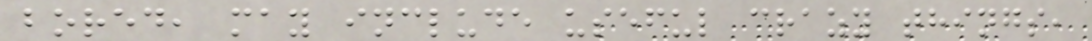bored, may include useful crazy things,
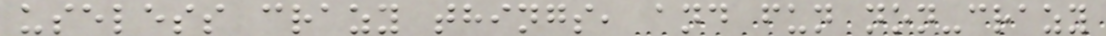useless crazy things, and fun non-crazy
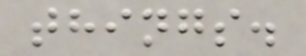things.
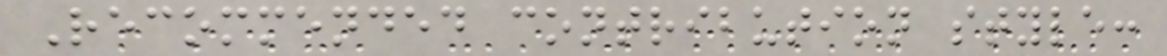Recommended contribution style:
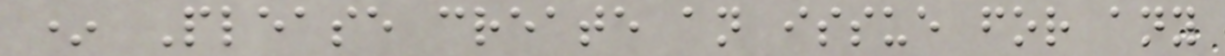* Please create an issue for any
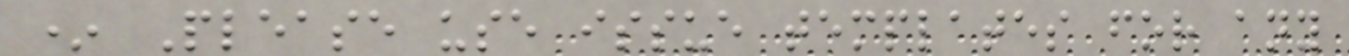* Please use issue templates for any
